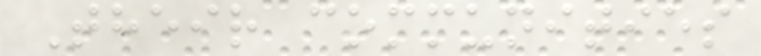Their communities
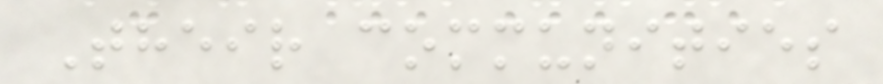Their communities
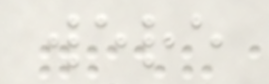were
